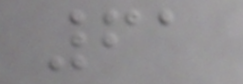61
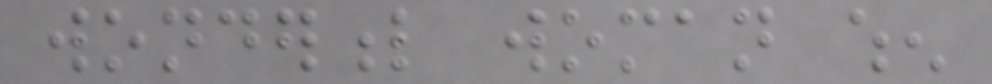wonderful woman when
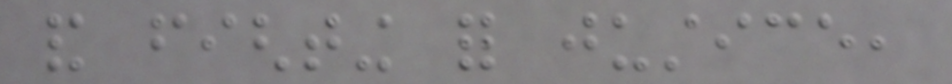and fighting for justice,
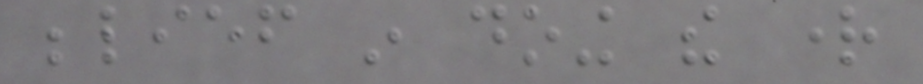belief in doing the right
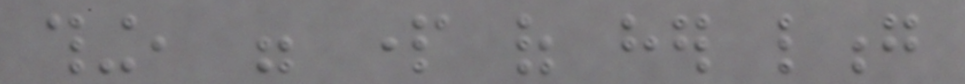thing, were part of her long
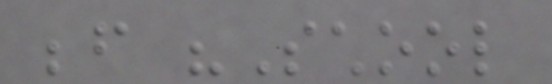before "School
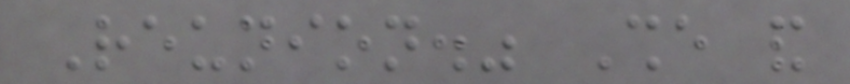Reunion." She and
